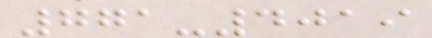771-4019
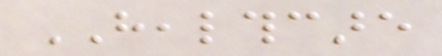HEALTHCARE
